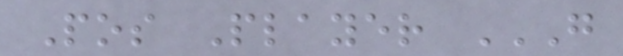Pos Player G
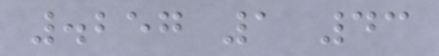.257 1 43
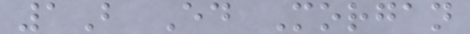1B Ed Morgan
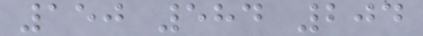150 584 204
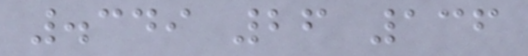.349 26 136
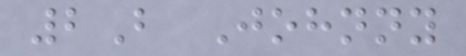2B Johnny
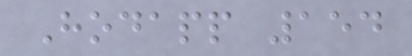Hodapp 154
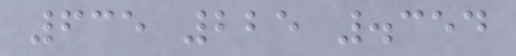635 225 .354
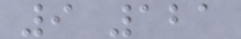9 121
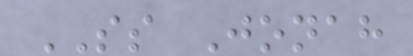SS Jonah
